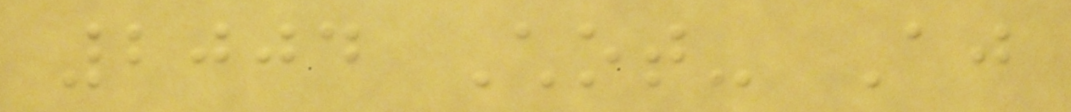2004 Chot- Aj
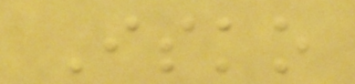Isko
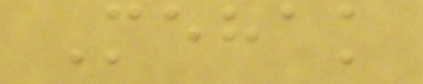Mehak
